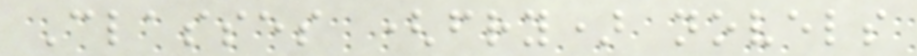Classes (fry) novels
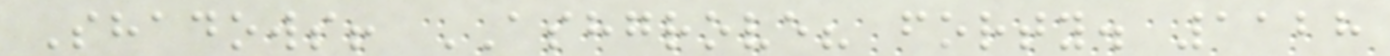Shadows! ASHGROVE? forty. 1128
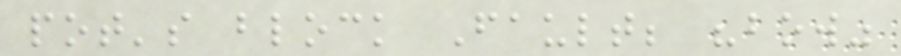pot's block Fault; "bow"
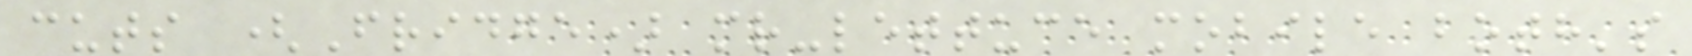cuts (Fridge) mr-lettuce mobile both's
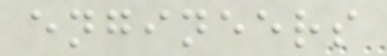engineers
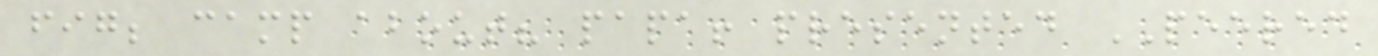fig; camp about? papa! presented PEERED
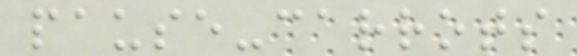pause-carrots
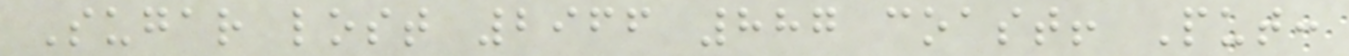Sugar lost 2966 887 coast! Put:
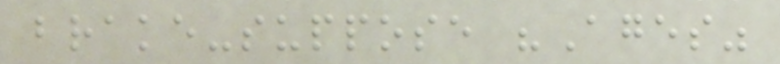brake-suppose "Ages"
